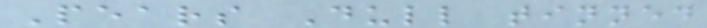Pears Dull tinned
